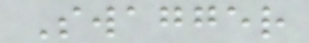Swagger
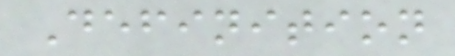Definition
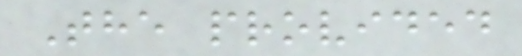The provided
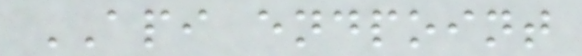API endpoint
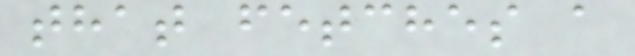that fetches a
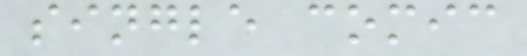single comic
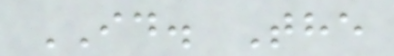ID. The
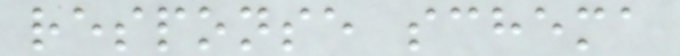response schema
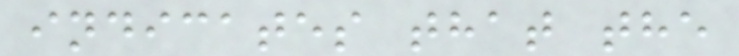indicates that the
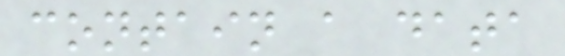contain a data
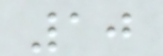10
